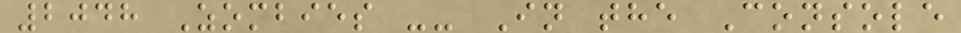2048 Zombies -- In the Console
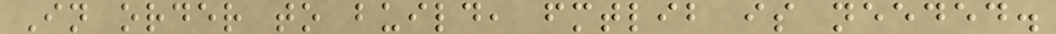In order to build, fmtlib is needed.
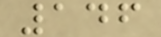146
